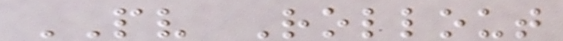PV Rollout
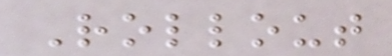Rollout
